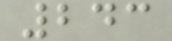243
